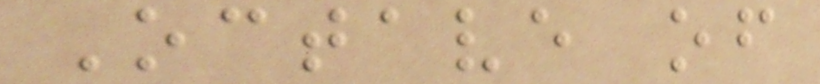Octave of
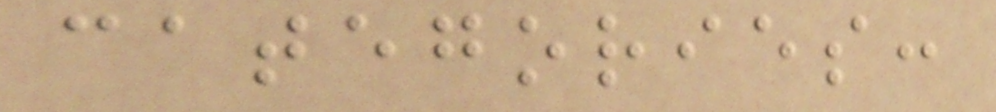categories:
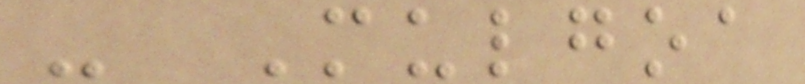- Mulgoa
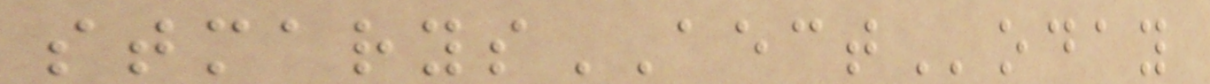stmarysAECToday
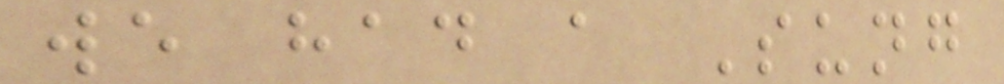we had a Sung
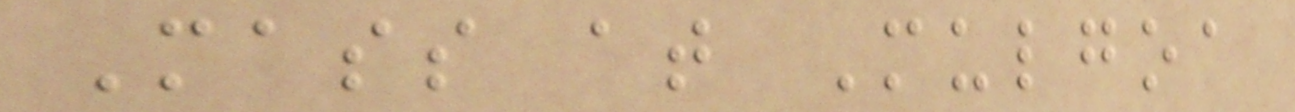Mass at Mulgoa
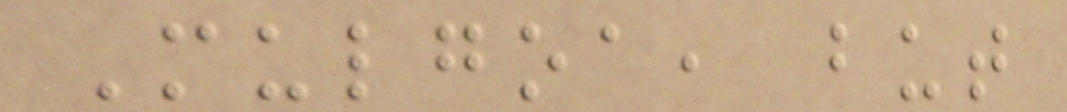Mulgoa, but
